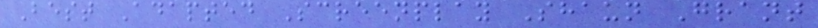Best Adapted Screenplay Shaun Grant
